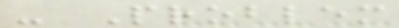- Problem
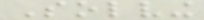Solving
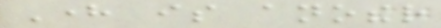Here is another
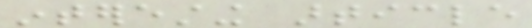interesting article
